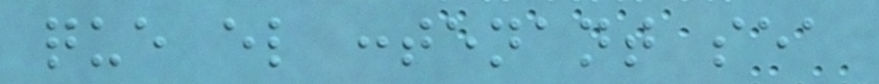que el :tenant sea
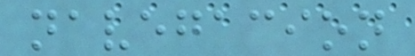navegacion
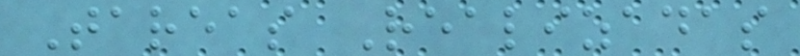Tareas Realizadas
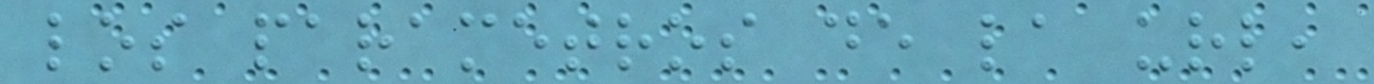los parametros de la url,
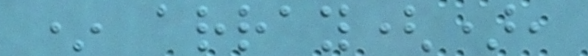* array(),
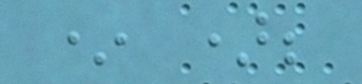* );
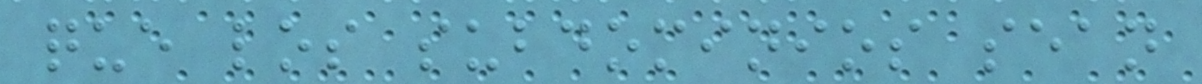que los subdominios sean
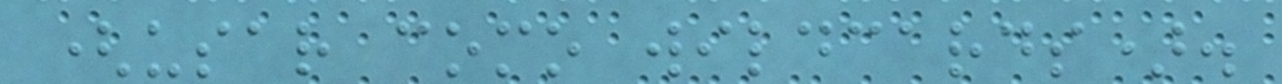(usar como wildcards).
